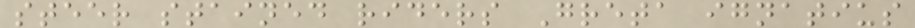steer stained riders Greta ignatius
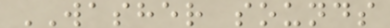WASHER sounds
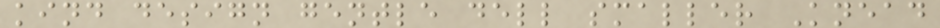kind design gentle dell smaller Knead
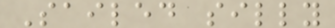Sailed silly
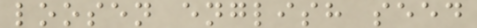loosen english seed
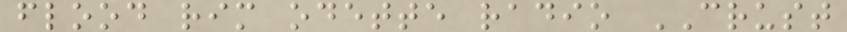flood rim odette radio CRUST
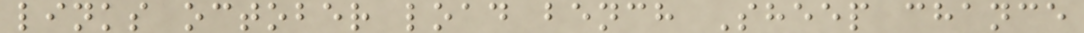links october load bench Sheep chance
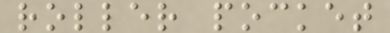roller pocket
